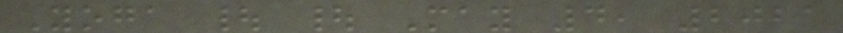Yoga | | May 4, 2021
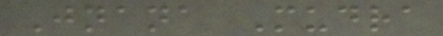Jnana Mudra
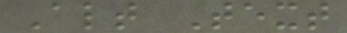Alt Text
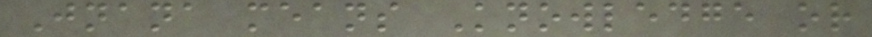Jnana means Knowledge or
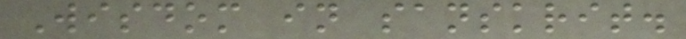Wisdom in sanskrit.
